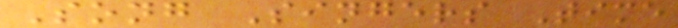Song Singers Time
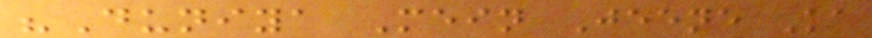"Duniya Mein Jeene Ka
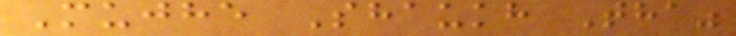Mujhe Shaukh Tha"
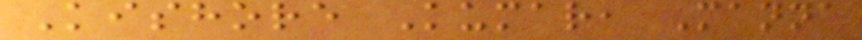Kishore Kumar, Manna
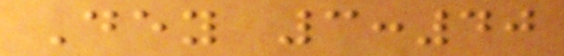Dey 3:40
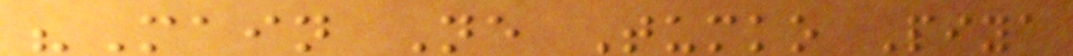"Main Ne Tumko Piya
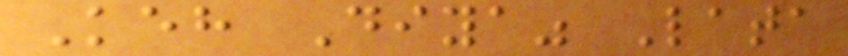Keh Diya" Lata
